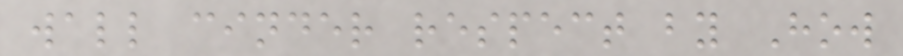wall cinder respect by How
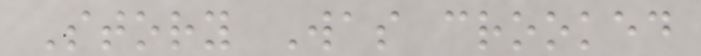Story Was crooked
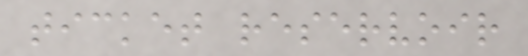ticket reservoir
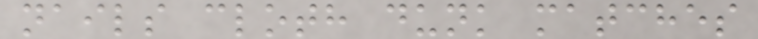nails cloth dunk matches
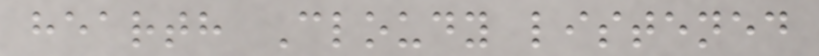hearth Cloudy listened
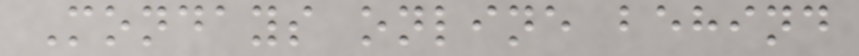Mondays online behind
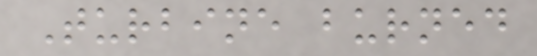Turbine burned
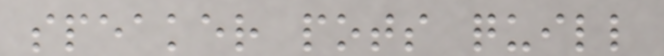speaker pots quill
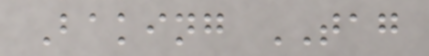Baking TAG
